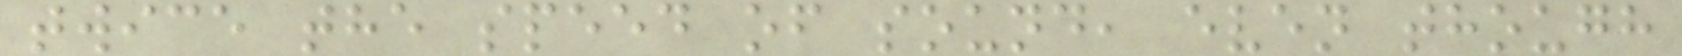twice the speed of sound, even though
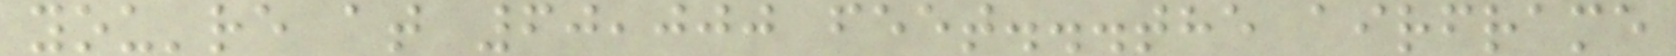you're at 60,000 feet...the airframe
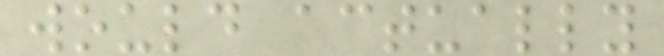would actually
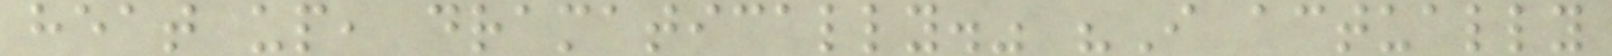heat up, dramatically." "I actually
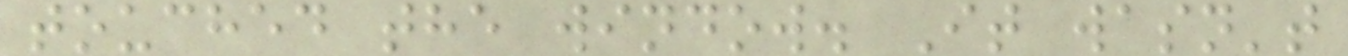touched the window. It wasn't
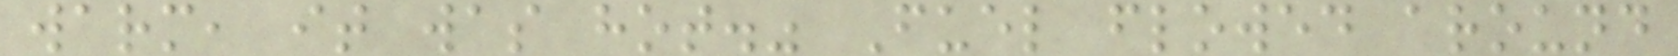warm, it was hot." Fuel flowed around
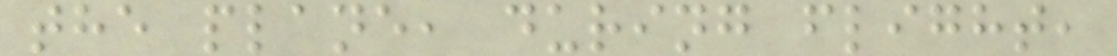the plane, during flight,
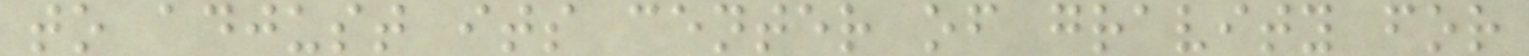to adjust its center of gravity for
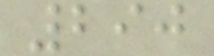290
